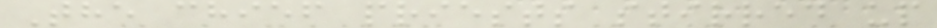The chief priests stirred up
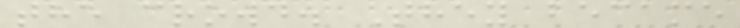the crowd. They became
